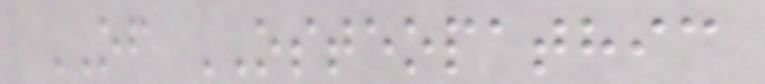OF OSTEOPATHIC
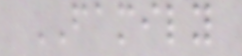FAMILY
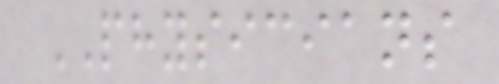PHYSICIANS
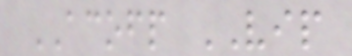ACOFP VIP
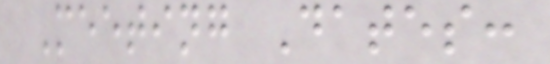Meeting Dates:
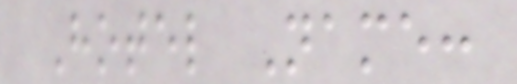Hotel Name:
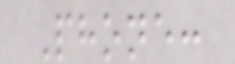Phone:
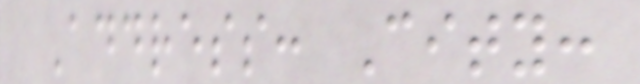Address: City:
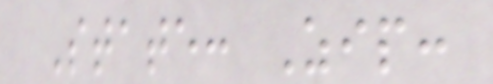State: Zip:
